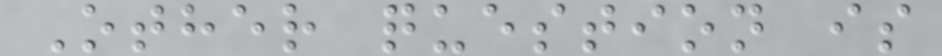Other question is
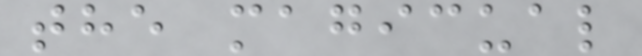the magicual
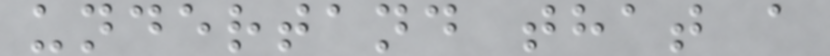undertand that a
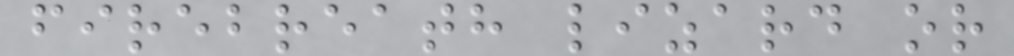firebreath lizard or
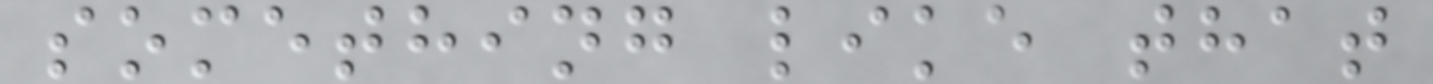something like that
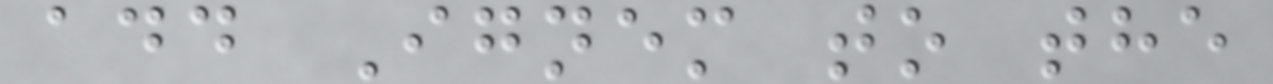add Ignem to the
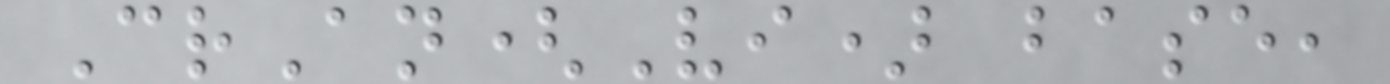CrAn(Vi) base,
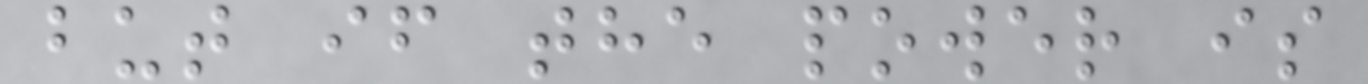but if the power is
